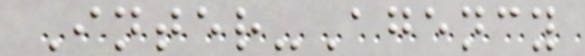Inter-Agency
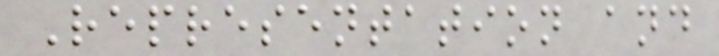Representation and
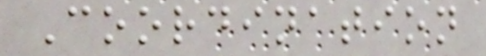Coordination
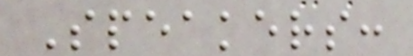Speakers:
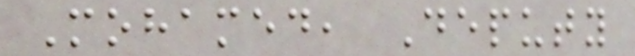Mohamed, Deputy
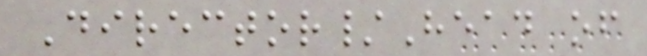Director/Head of
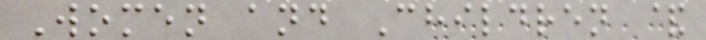Women and Children &
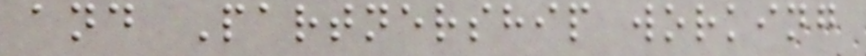and Partnership working
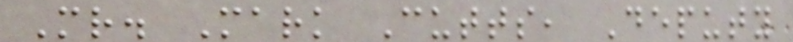Mr. Mark Cutts, Deputy
